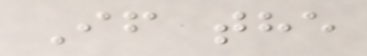If the
